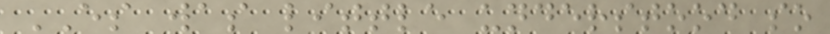ES was little understood so
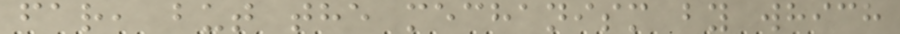far, but the mechanism by which
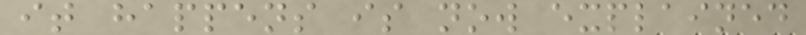it happens is now explained
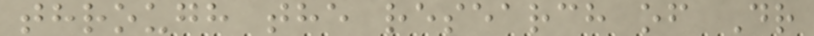through the research of Dr
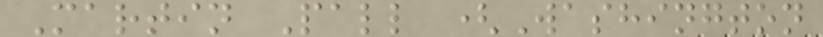Martin Pall (Washington
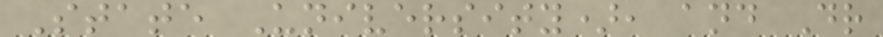State University), and Dr
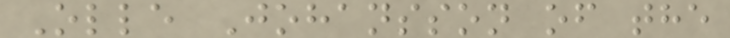Olle Johansson of the
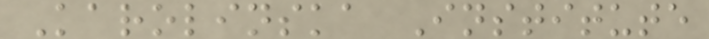Karolinska Institute
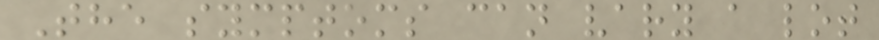The symptoms can vary a lot
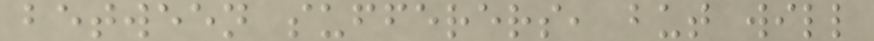between sufferers, but will
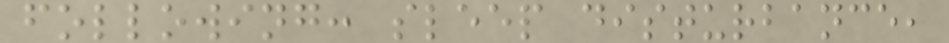following: sleep disturbance,
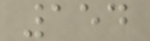154
